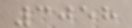3058
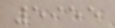5955
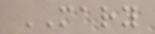MARY
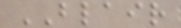BLAIR
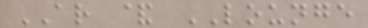AR & LOUNGE
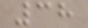38
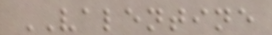VALENTINE
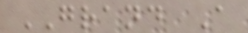GRAND A
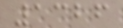1326
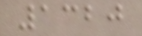1320
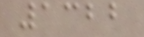1322
